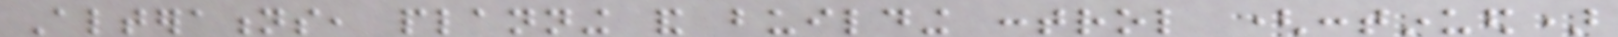Alterations, planning and building control (continued)
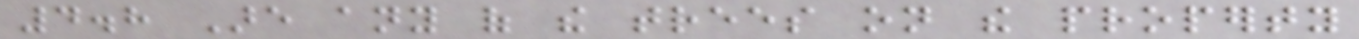4.8 Are any of the trees on the property
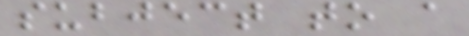subject to a
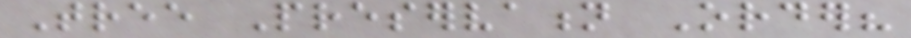Tree Preservation Order?
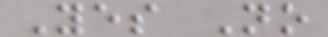Yes No
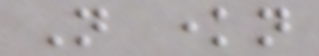Not known
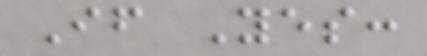If Yes:
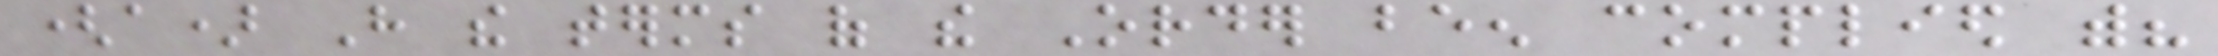(a) Have the terms of the Order been complied with?
